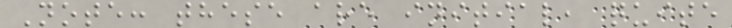Note: these are initial, quite
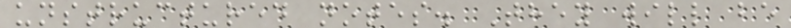unstructured notes. They will be
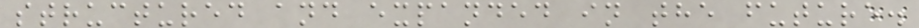structured and expanded in the future.
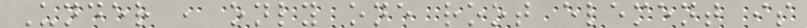Under , only one root element is
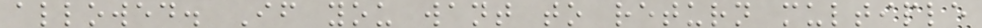allowed. If you want to return multiple
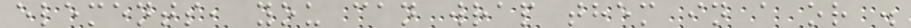elements, you can wrap them in a or .
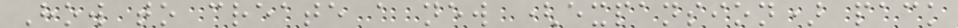How to create a new (expansion) pack
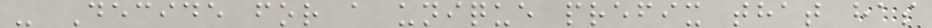- Decide for a unique prefix that has
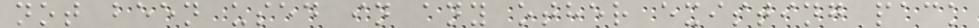not been used in any other existing pack
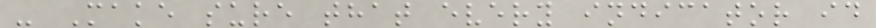- Make sure that every indicator id
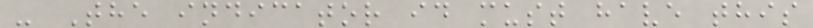- The indicator id must have this
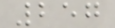257
